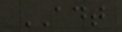ADT
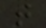t
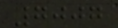7007
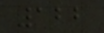122
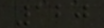120
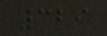329
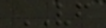VF
